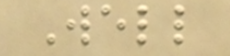Well
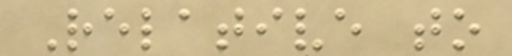Relative to
